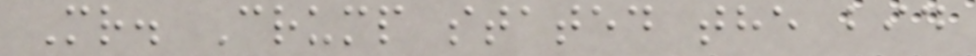Mr. Crump stated the bid
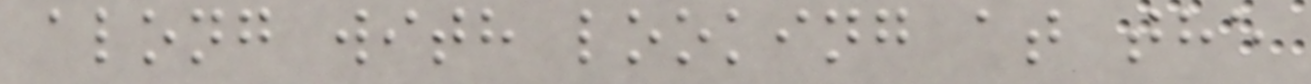along with looking at the
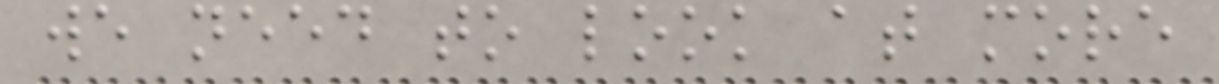we need to look at more
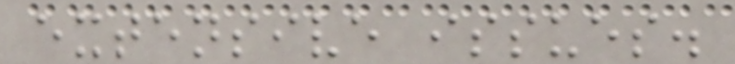extensive issues.
